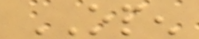OPEN
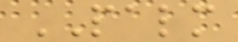PALM
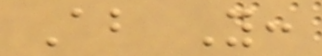About You:
